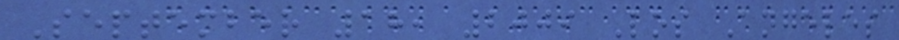September 18, 2009 Los Angeles
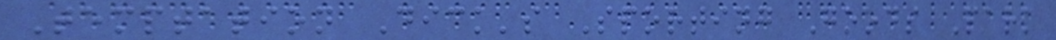Temptation Dick's Sporting Goods Park
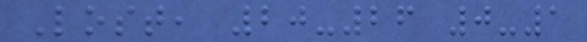Lost, 20-26 0-1
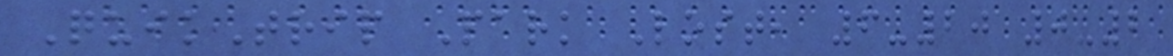QuikTrip Park Lost, 6-20 0-2
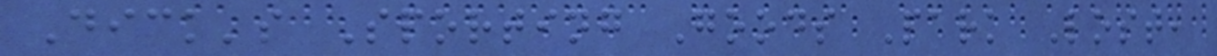Dick's Sporting Goods Park Lost,
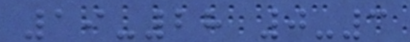19-28 0-3
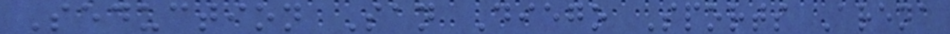Seduction San Diego Sports Arena
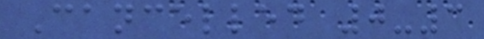Cancelled 0-3
